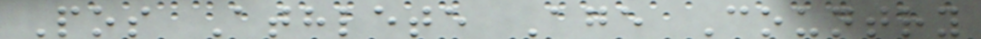Pos Athlete Age Country
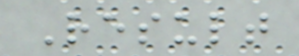Result
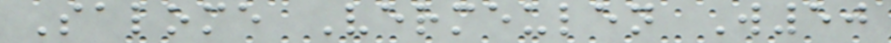Salome Vermeulen W50
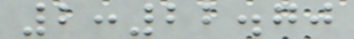2:22.70
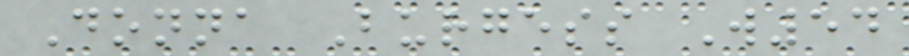Donna Burgess W54
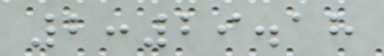2:29.18
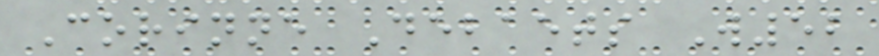Corinne Debaets W52
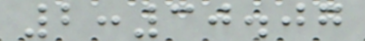2:30.07
